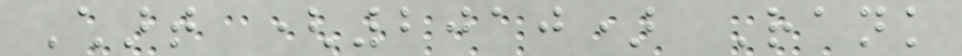Chart (2010) Rank
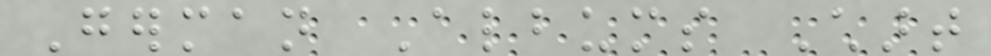German Albums Chart
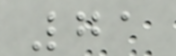71
